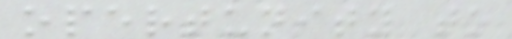opertunity to
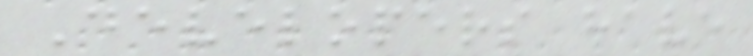Developers have
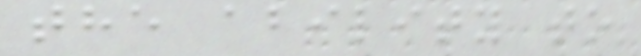the ability to
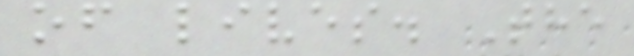of lives. The
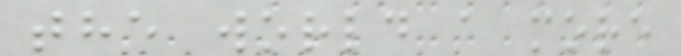the world a more
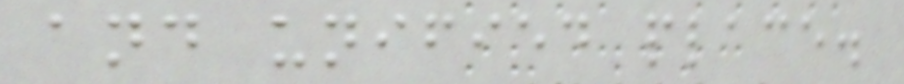and unified place.
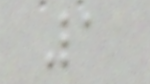1
